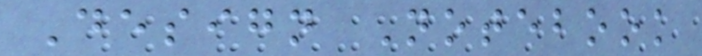Design Notebook
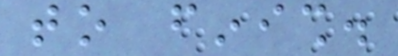to finish.
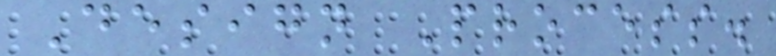Design Process.
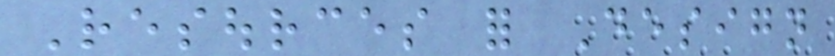Resources for Design
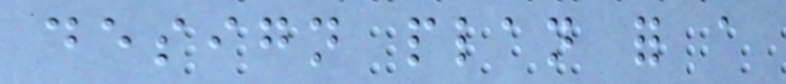design plan for a
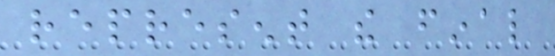represent the final
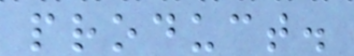product.
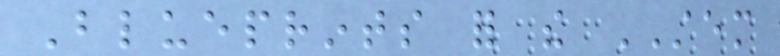Blueprints for the STEM
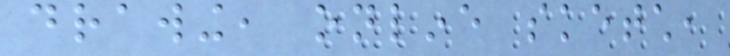drawing, online sketch,
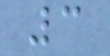3
